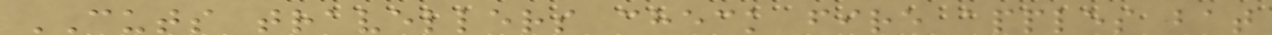CUTS travellers check fire apples bat
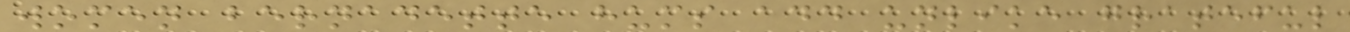women bernadette hums add unlike grateful
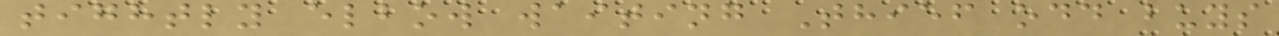tightly elbow waiting Thief odd buys
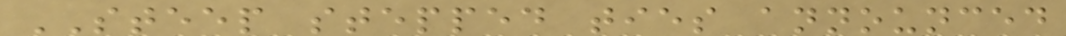STEEP stepped ties announced
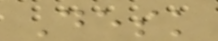Desk
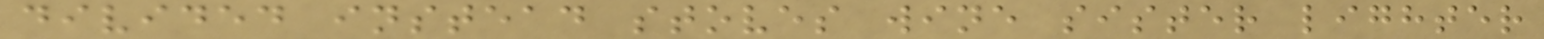divided instead stoves wine sister lighter
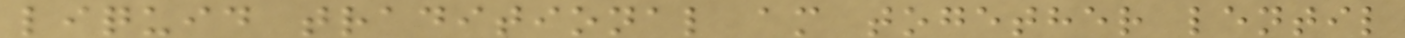liquid traditional am together lentil
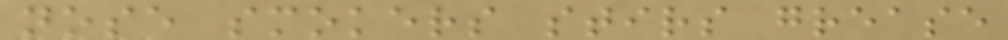nose smokers stirs grease
